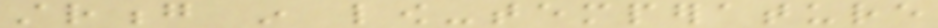strong in low-temperature
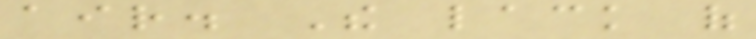air. The lack of
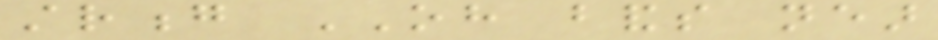strong OH bands near
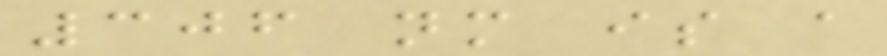306 nm is a
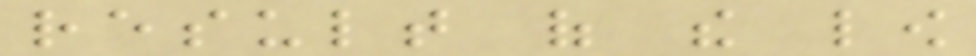result of the low
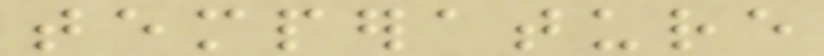temperature
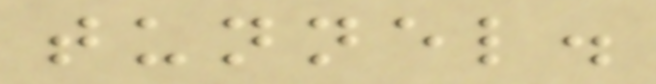tunnel.
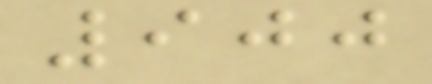900
